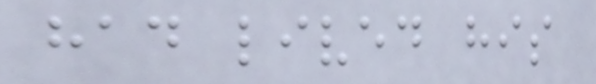had lived his
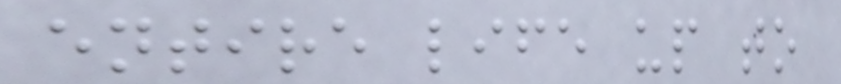entire life up to
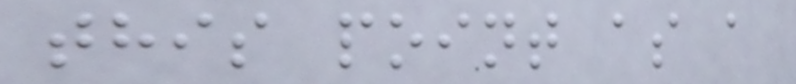this point as a
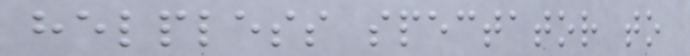helpless spectator to
